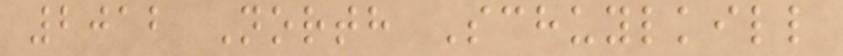2012 North Schuylkill
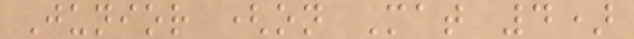Junior (on Mat 4)
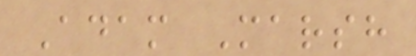Adam Marsh
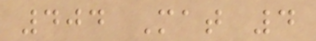404 Mat 4
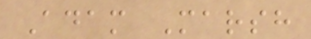Adam Marsh
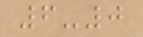6-0
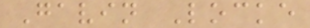Gavin Locke
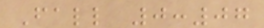Fall 0:07
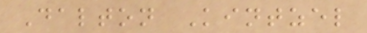Dalton Kintzel
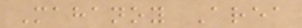Mahanoy Area
